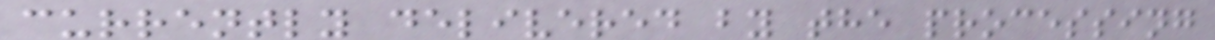currently delivered by the processing
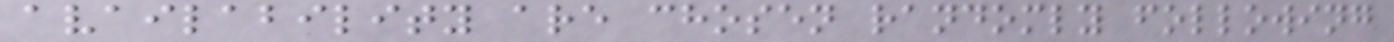availability are chosen randomly following
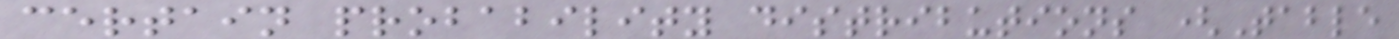certain probability distributions (Table
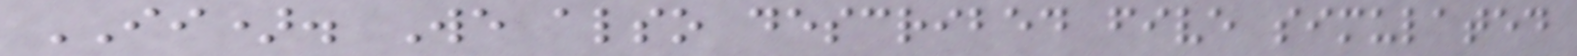II). We also described five simulated
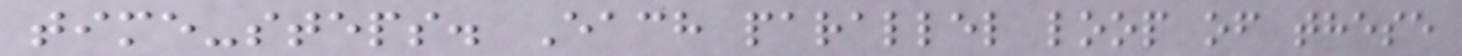time-steps. Each parallel loop of these
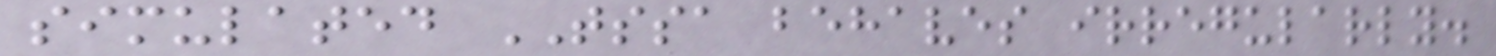simulated TSSA behaves irregularly.
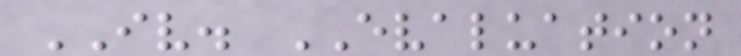IV. EVALUATION
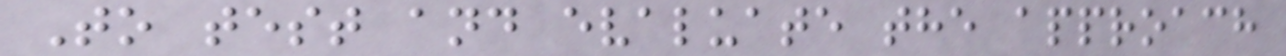To test and evaluate the approach
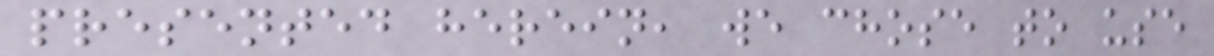presented herein, we chose to use
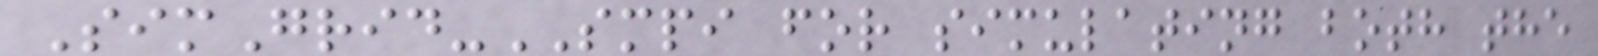SimGrid-SMPI for simulating both the
